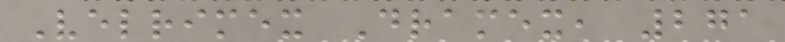Velrimex Dramex, 271
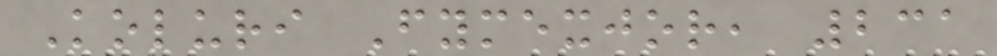Koluri Fymexjor, 231
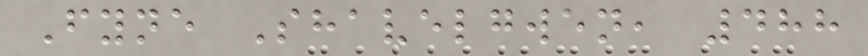Fyne Shavelgwen, 488
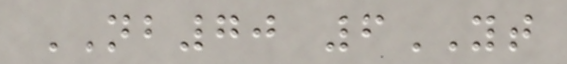NB70 6YT
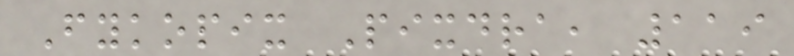Fykopix Pixdra, 119
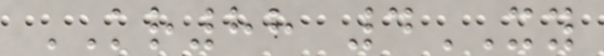KR88 4XY
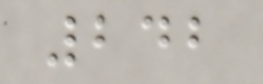242
